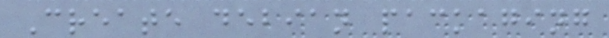Create debian packaging
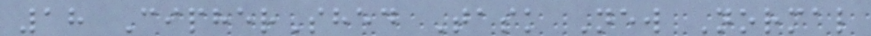18 CipherShed Task New Normal
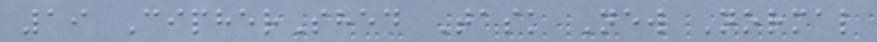19 CipherShed Task New Normal
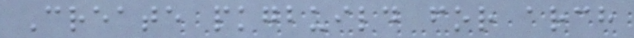Create pkgbuild for arch
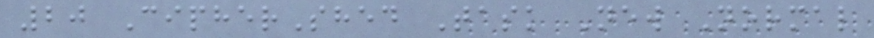20 CipherShed Task New Normal
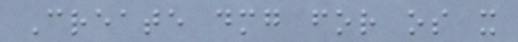Create dmg for os x
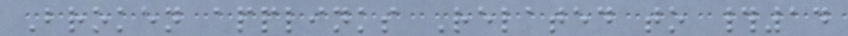Broken applinks Related to #14
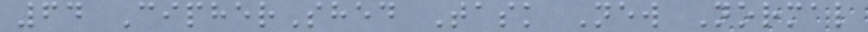64 CipherShed Task New Normal
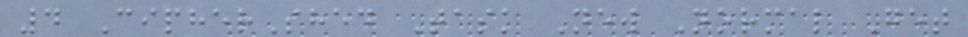4 CipherShed Task New Normal Get
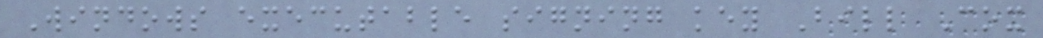Windows executable signing key Bill Cox
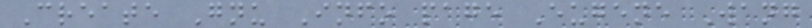Create Gnu Info page Eugene Wang
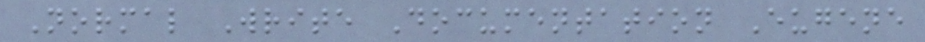Normal Write Documentation Eugene
